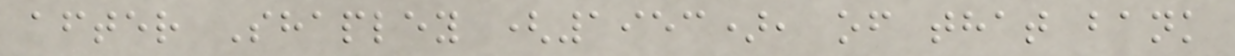after Shapley (1953), of that bank
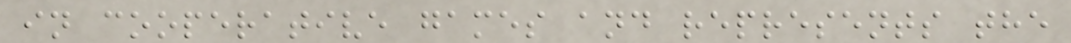in cooperative games and represents the
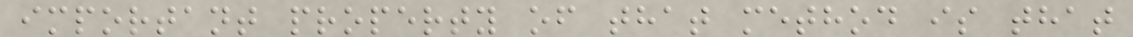important property of that method is that
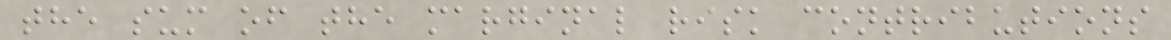the sum of the marginal risk contributions
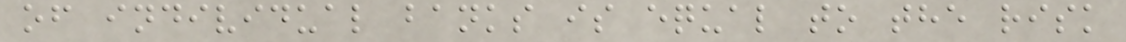of individual banks is equal to the risk
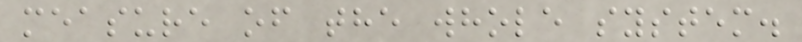measure of the whole system.
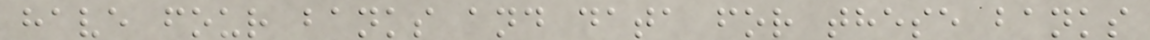have four banks and data for these banks
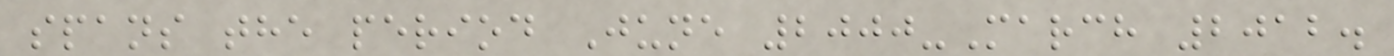spans the period June 2000-March 2012.
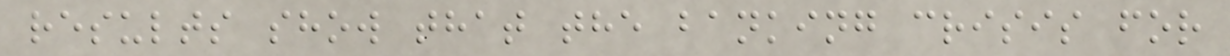results show that the banking crisis for
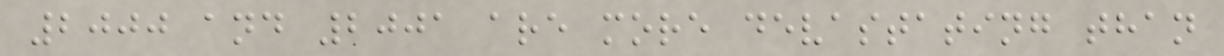2000 and 2001 are more devastating than
